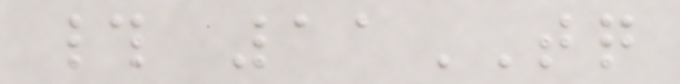# 11TQ
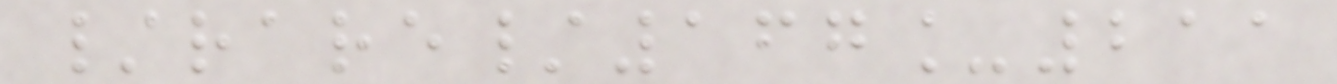/rare/167_211
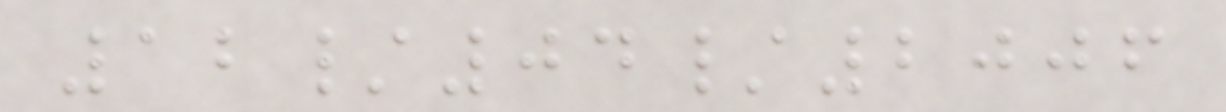12/04/2006
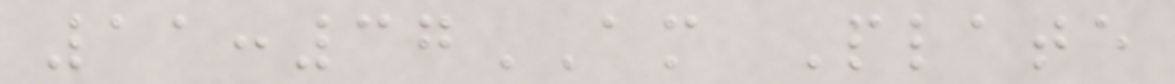11:37AM Plate
